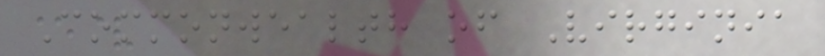Commonwealth of Virginia
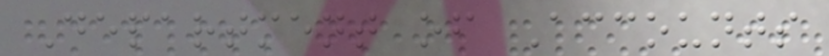Department of Accounts
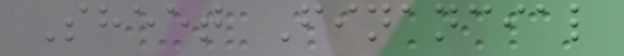Sheet Financial
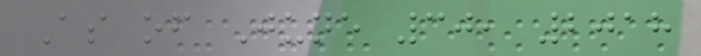As of June 30, 2018
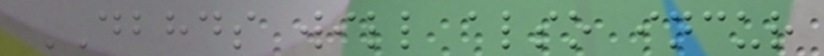DBHDS will also incur
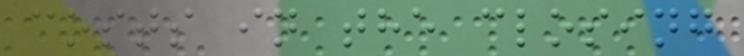costs in the closing
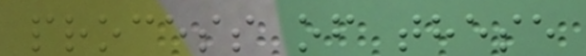process of these
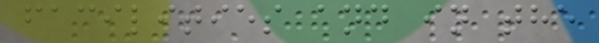facilities and in the
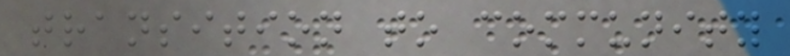transition to community
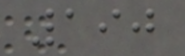190
